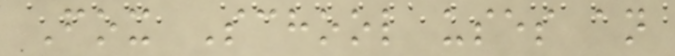Fox School uses an
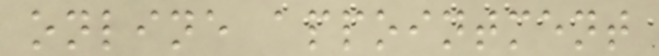online appointment
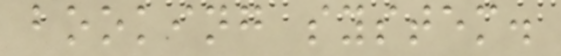booking system.
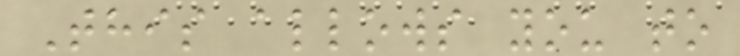This allows you to
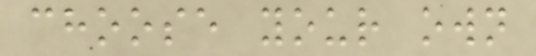choose your own
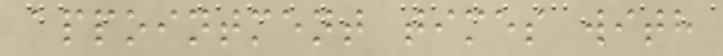appointment times with
